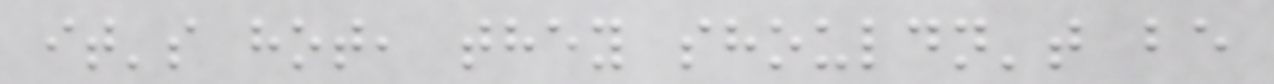it's hot, they shouldn't be
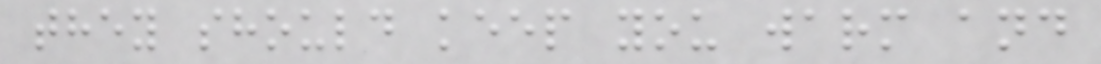they should keep you warm and
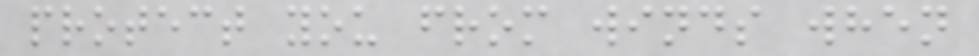protect you from winds when
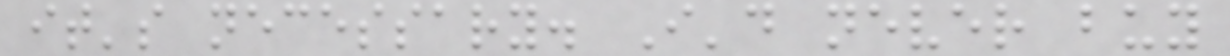it's necessary. I'd never buy
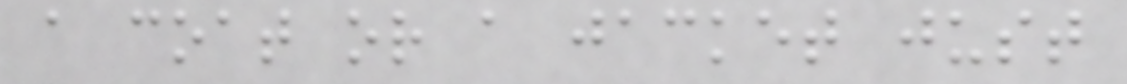a coat or a jacket just
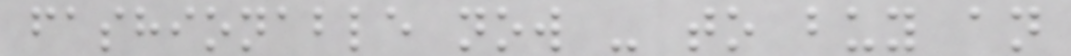fashionable now - to buy an
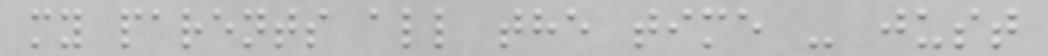my parents all the time - just
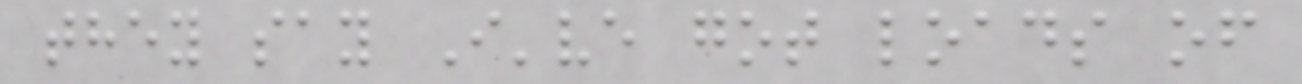they say I've got loads of
